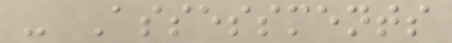- Assessments
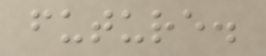future.
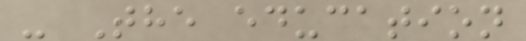- The education
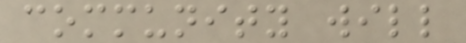community will
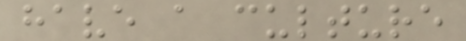have a culture
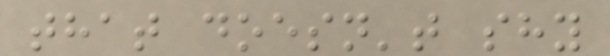that doesn't shy
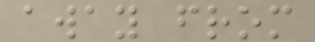away from
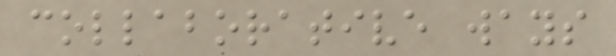collaborative ways
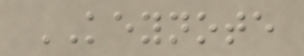KEYNOTE
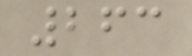263
